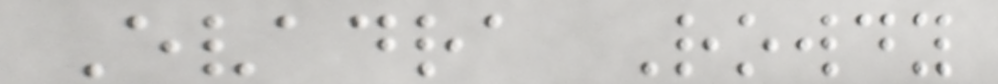Evadra Rowdy
